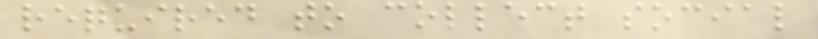required to collect social
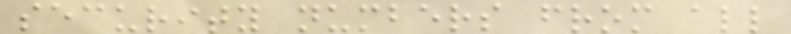security numbers from all
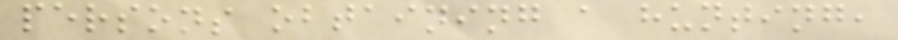persons obtaining a hunting,
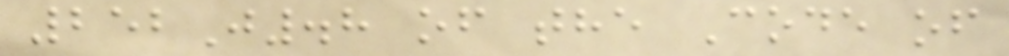252J.8 of the Code of
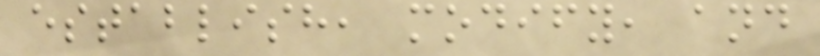establish, modify, and
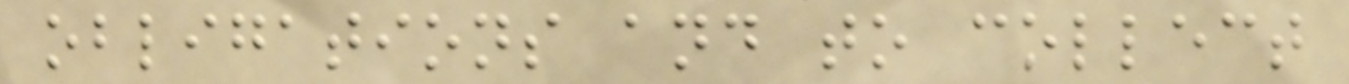obligations and to collect
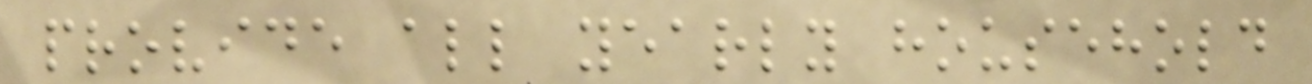provide all yearly household
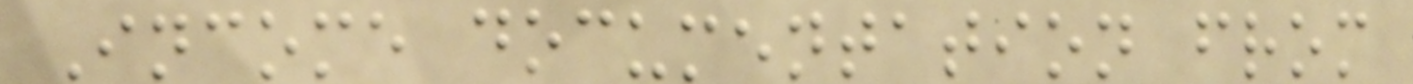Income documentation from
